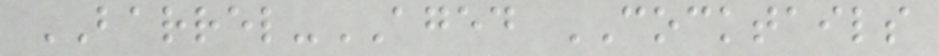BARREL-AGED COCKTAILS
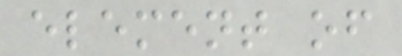element of
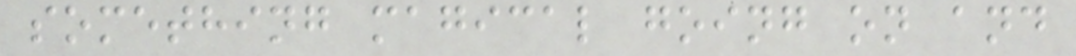something magical going on and
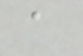a
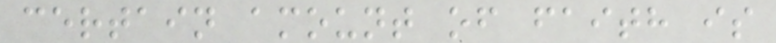certain amount of faith is
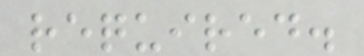required.
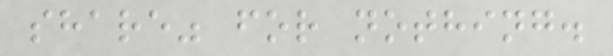share" for nothing.
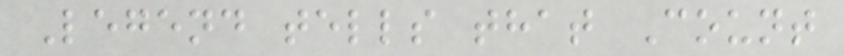Legend tells that Count
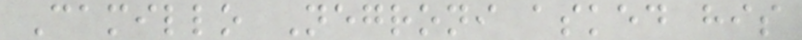Camillo Negroni asked his
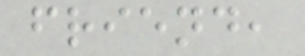friend,
